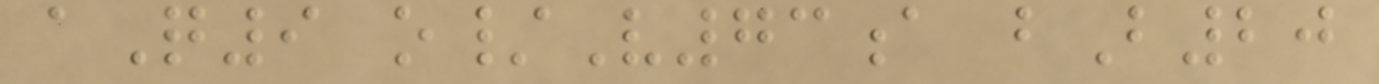aQ9 o/V73a bB20
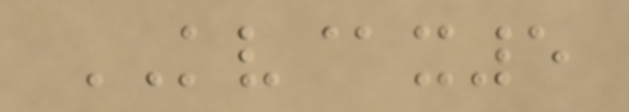KV@x5
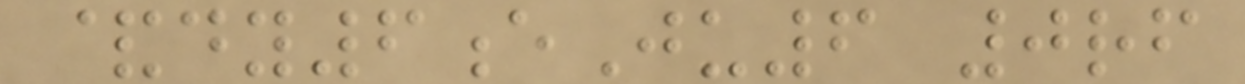&dy6eJu6 0rf
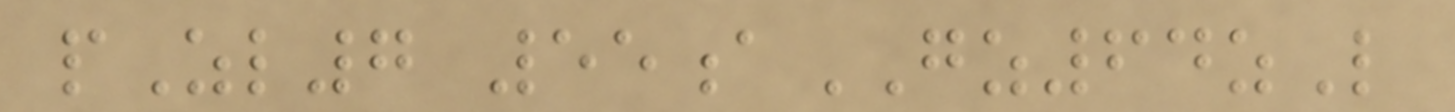pZl7 55aGZ64zL
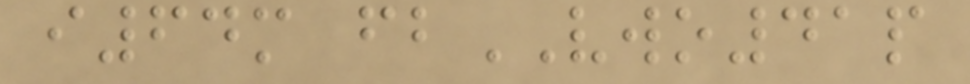i64m fbVWO41p
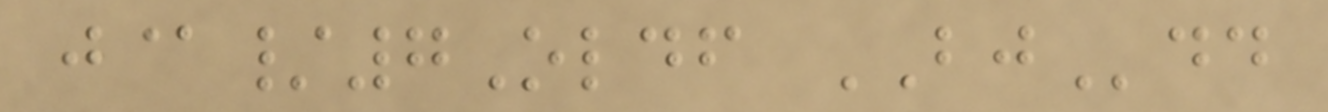j@/7Oldf BJdd
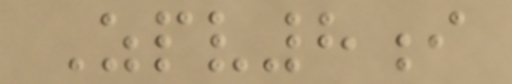Zpv8i
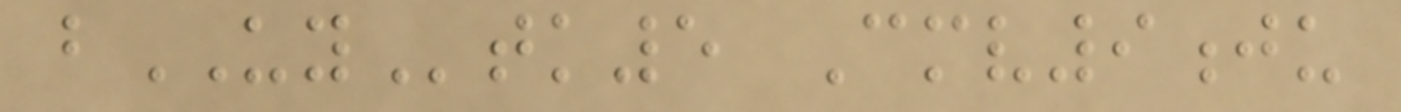bUYtk5 Cmv9ju
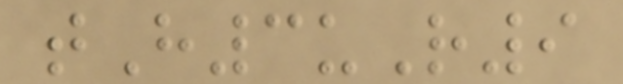tH3uR9
